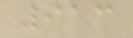913
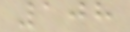108
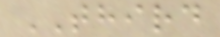THIRD
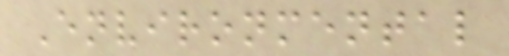Environmental
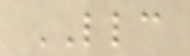LLC
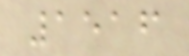1516
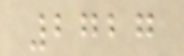2727
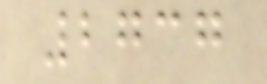2737
